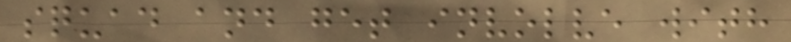squad and get involve with
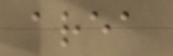area
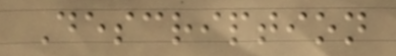Description
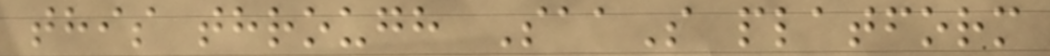this through SaaS platform
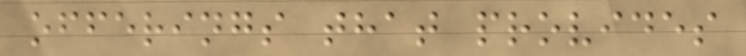offerings that provides
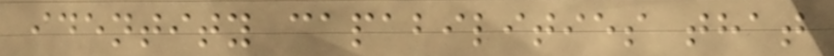identity capabilities that
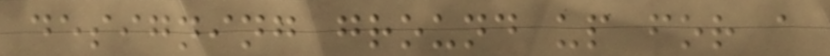designing ground up for a
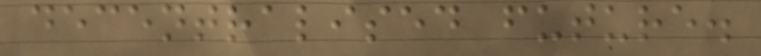decentralised future.
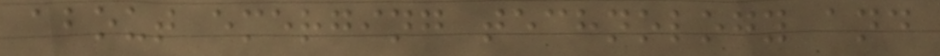about emerging technology and
